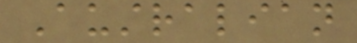Australian
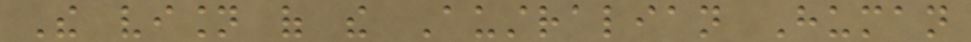The vision of the Australian Human
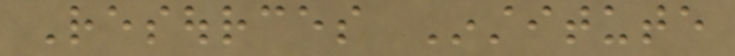Resources Institute
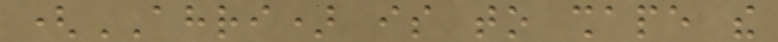(AHRI) is to shape the
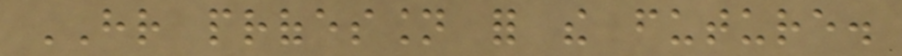HR profession for the future.
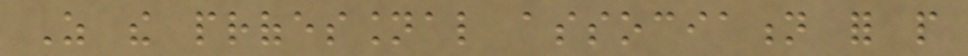As the professional association for people
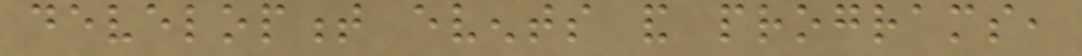development events and programs,
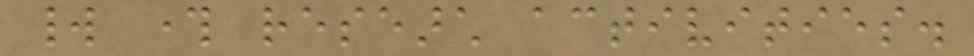world through research activities.
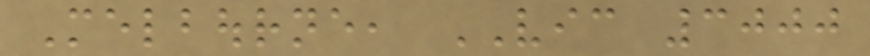Melbourne, VIC 3000
